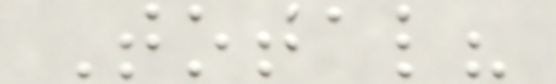Total?
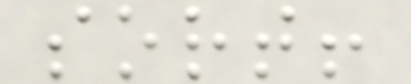sort!
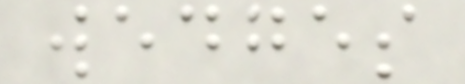wedges
